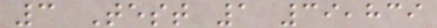3 Test 1 39,839
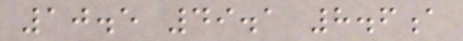10.5 49.1 8.6a
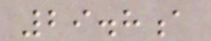29.8a
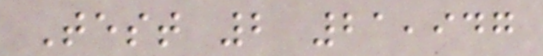Test 2 21,947
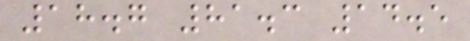18.7 81.3 14.5
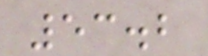53.2
